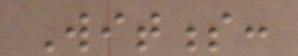Witness:
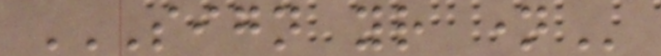SIGN YOUR NAME
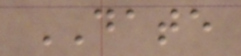DATE
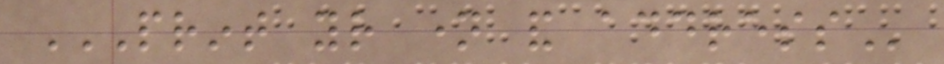PRINT YOUR NAME AND ADDRESS
